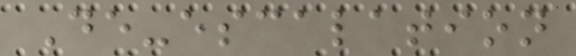De-escalation
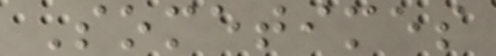Sometimes
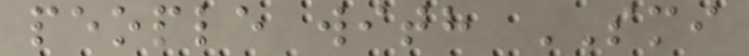people with SMI
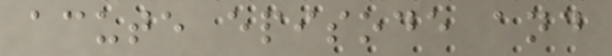acute episode and
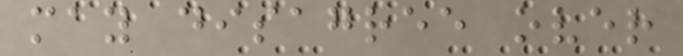may disagree over
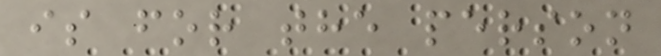is for the person
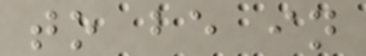to be in
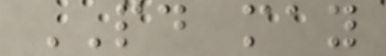PD may
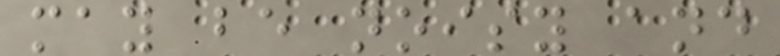may be noisy and
